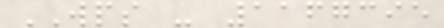WPS - 1167395
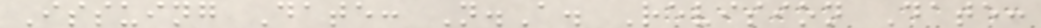Issuing Date: N.A. Revision Date:
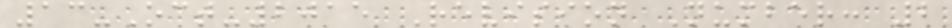13-Oct-2015 Revision Number: 2
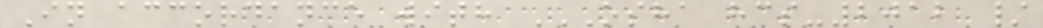In accordance with OSHA HCS-2012 /
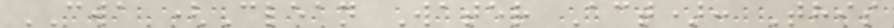CWA (Clean Water Act): This
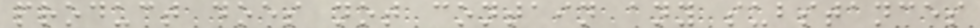product does not contain any substances
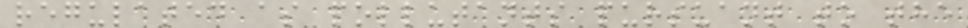regulated as pollutants pursuant to the
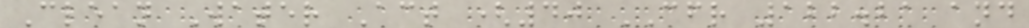Clean Water Act (40 CFR 122.21 and
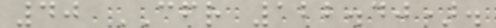40 CFR 122.40).
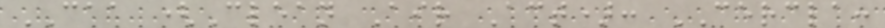CAA (Clean Air Act): CERCLA:
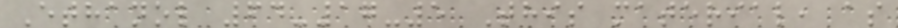Ethanol 64-17-5 This material, as
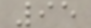95
